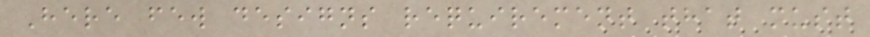Here few designs requirement that must
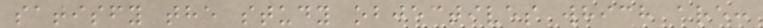satisfy the study objectives which are:
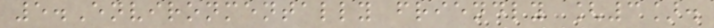5.Environmentally friendly [3].
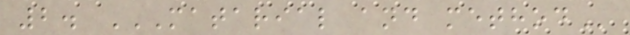2. MATARIAL AND METHOD
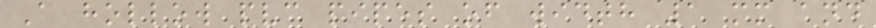A hollow pvc pipes of width 1 mm and
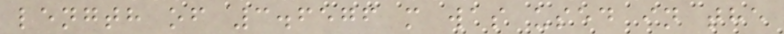length of 3.6576 m was used in the
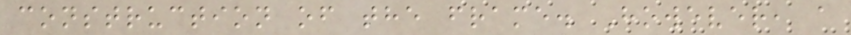construction of the frame. However, a
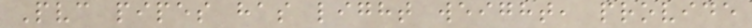Pvc pipes has light weight, provide
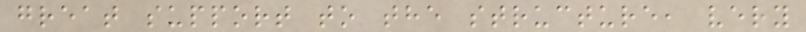great support to the structure, very
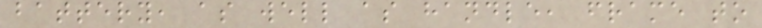battery, as well as handle, frame to
